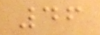46
